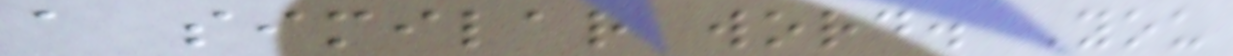a similar word. You
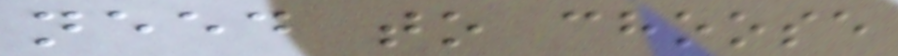need to choose
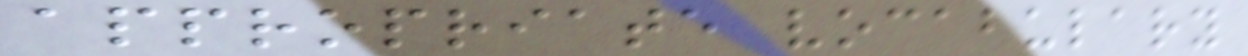appropriate vocabulary
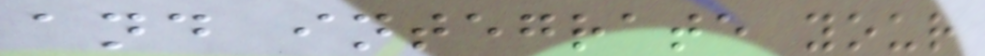and integrate your
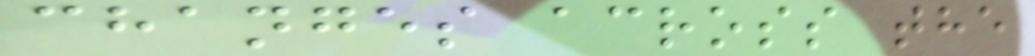changes across the
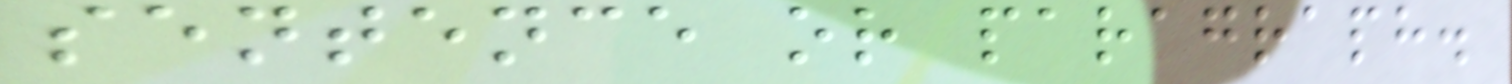sentence or paragraph.
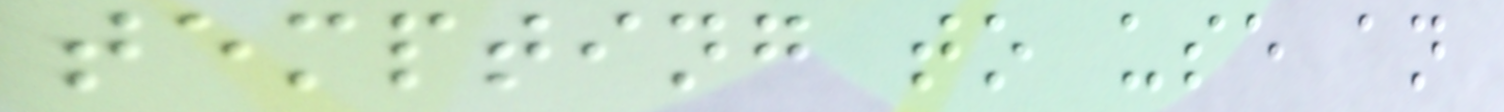tempting to use an
